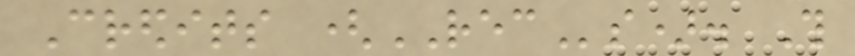Credits (RECs). This
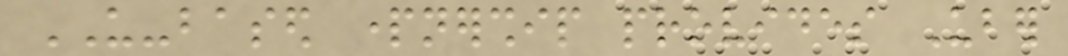US-based partnership provides Uber
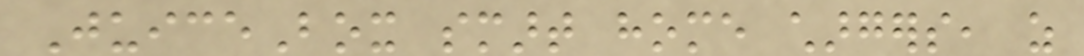JuiceBox smart home chargers, as
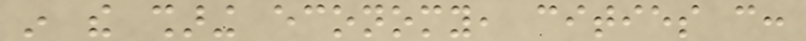in the sharing economy, cities can:
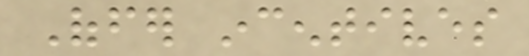Offer incentives
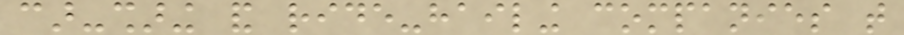car-sharing and ride-hailing companies that
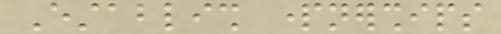Establish partnerships
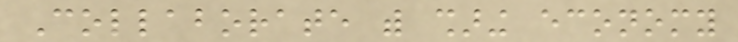Collaborate with sharing economy
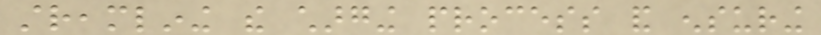streamlining the charging process and ensuring
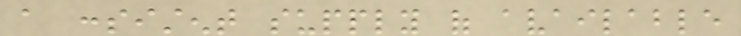a consistent supply of available
